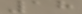18
